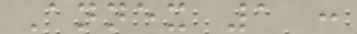Annex 1 :
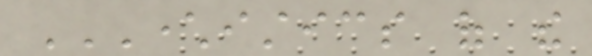CHARACTERISTICS OF THE
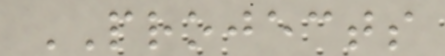PROJECTS
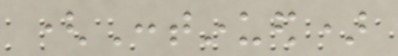(Continued)
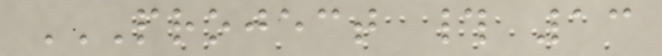PROJECT # 13
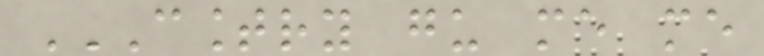COUNTRY GU ME ME
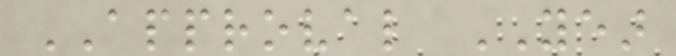APPROVAL YEAR
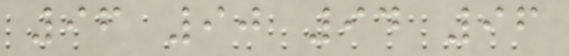96 90 94 96
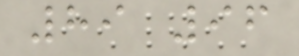89 96
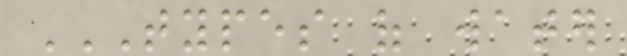TYPES OF WATER
